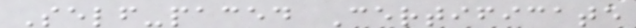Self-paced Certificate
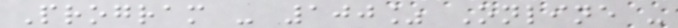Program - 100% Online -
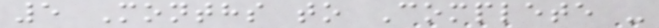5 Months to Complete -
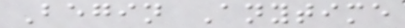Begin Anytime
